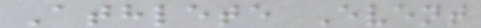Athlete Event
